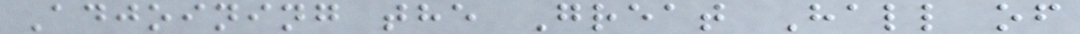Adjoining the Great Hall of
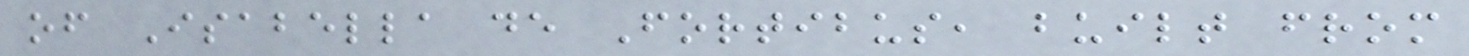of Isabella de Fortibus, built from
